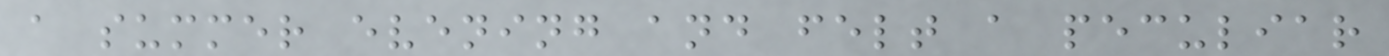a summer evening and felt a peculiar
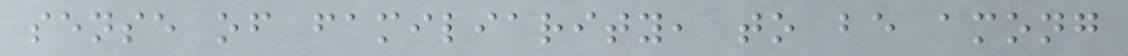sense of familiarity, to be among
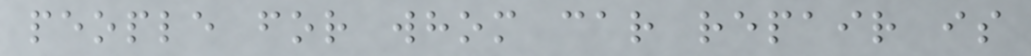people for whom car repair is
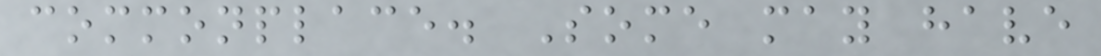commonplace. Some may have
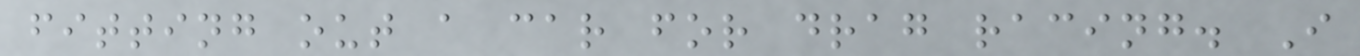fitting out a car for drag racing. I
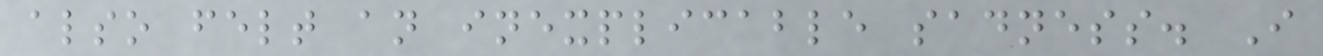also felt an inexplicable sadness. I
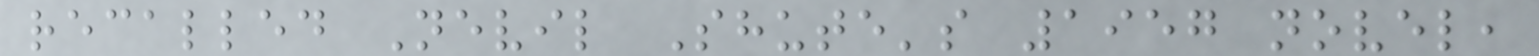recalled Nevil Shute's 1957 novel,
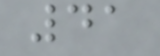41
